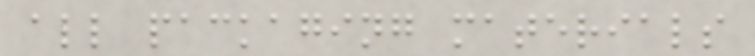all packaging materials
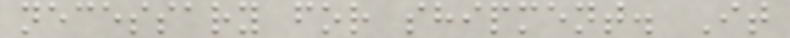necessary for shipment. It
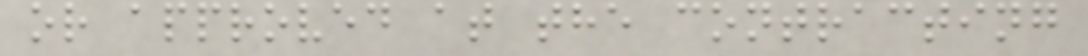or approved at the contracting
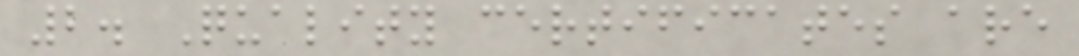2. Quality certificates are
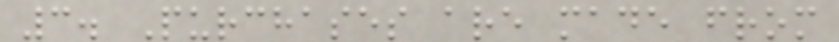3. Purchases are made from
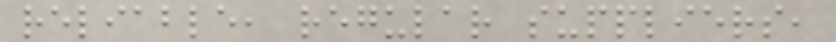reliable, regular suppliers,
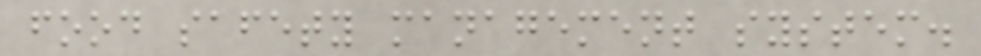food safety management system.
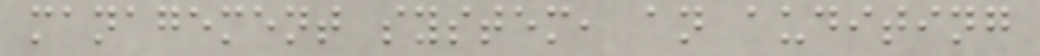management system, an auditing
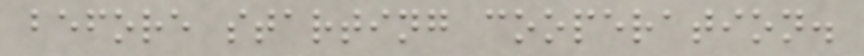before starting cooperation.
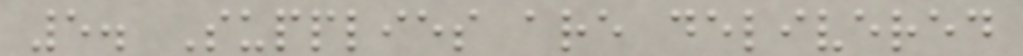5. Supplies are delivered
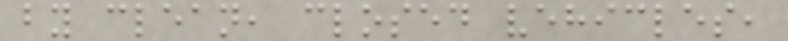by clean, closed vehicles,
